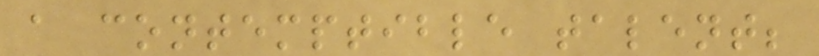a contemptible talent;
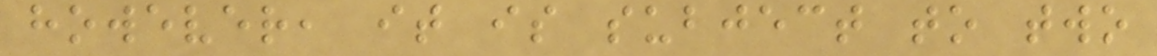however, it is subject to two
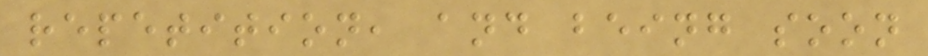repetition, and being soon
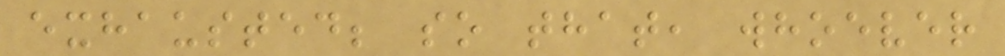exhausted; so that, whoever
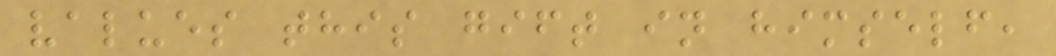values this gift in himself,
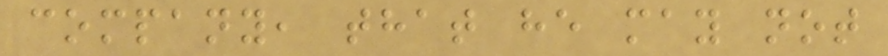company, that he may not
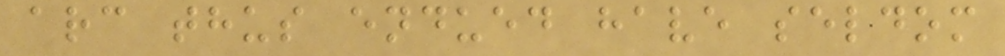arc thus endued have seldom
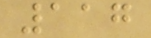117
